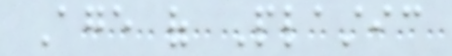Age of Plastic
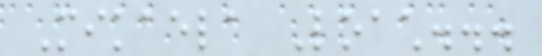Mikaela Loach...
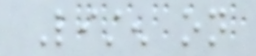Listen on
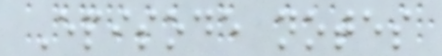Episode notes
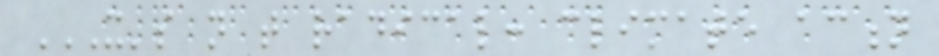IT'S NOT THAT RADICAL: CLIMATE ACTION
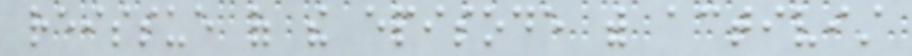reissue of the episode with activist
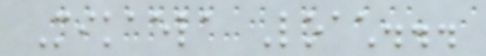Mikaela Loach...
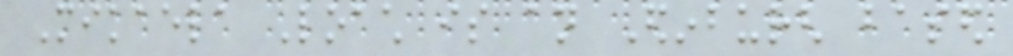Mikaela Loach is an Edinburgh based
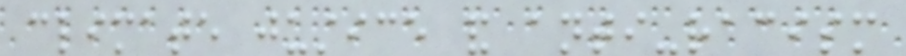climate justice and anti-racism
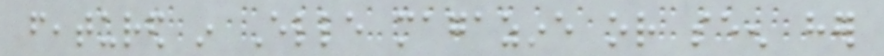featured in Elle magazine or seen her
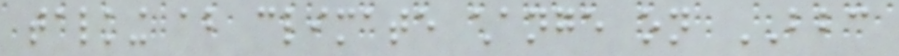talking about climate change on BBC
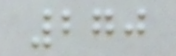270
